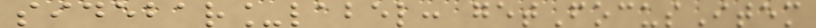sidebar_label: getFocusItem
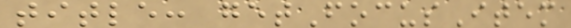title: getFocusItem
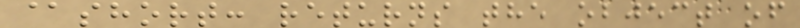@short: returns the object of
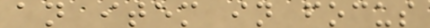an item in focus
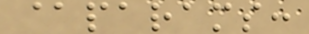@params:
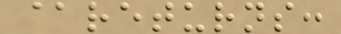@returns:
